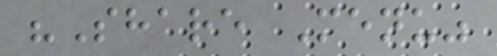"Share Menu"
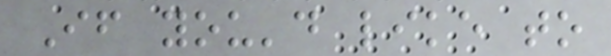If you'd like to
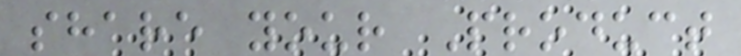share your Product
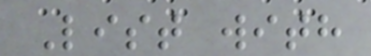List with
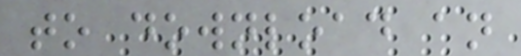to download an
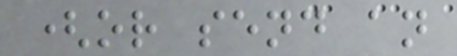(or send an
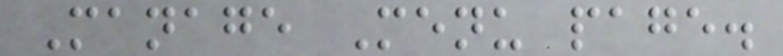Manage Menu page.
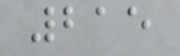215
